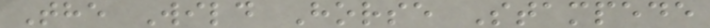The Wild Horse Stampede
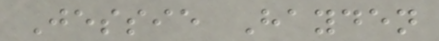Jessie Hayden
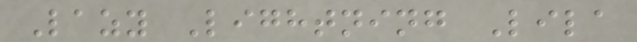Lazy Lightning Lila
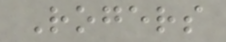Rogers
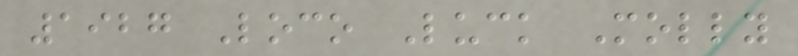1927 Loco Luck Molly
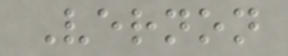Vernon
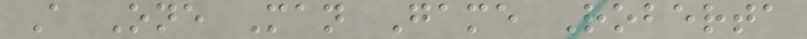A One Man Game Roberta
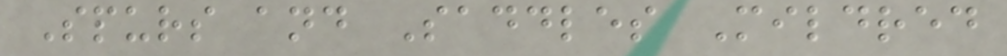Spurs and Saddles Mildred
